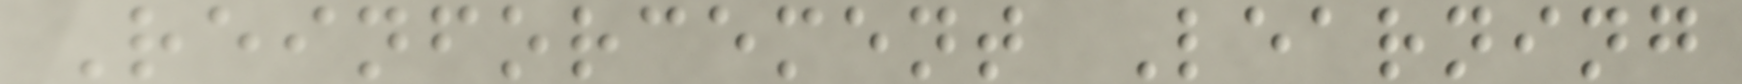Reinforcement Learning
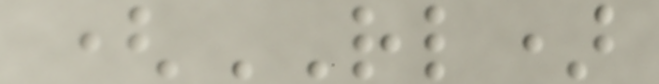(RL)
